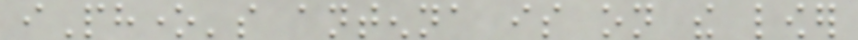iPhone's antenna is on the lower
